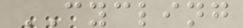CYCLING
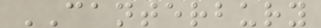CANTERBURY
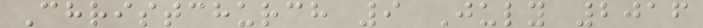Christchurch 9 July 2016
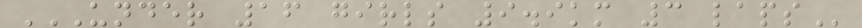UNDER 16 GIRLS 9.9KM 3 LAPS
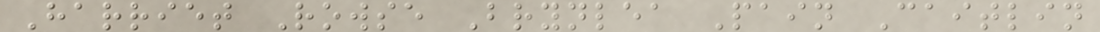Harriet Rowse Brynlea Pain Caitlin
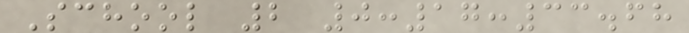School 2 0:17:33.68
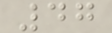47
